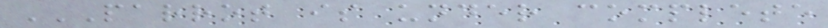PARROT IS UNDER COMPLETE
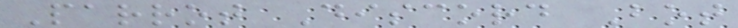Parrot Discord Bot
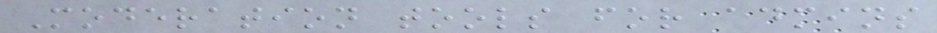Moderation tools for admins
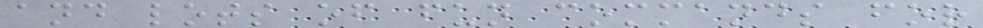and lots of fun commands for
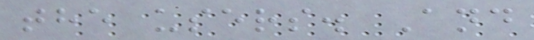the users. And
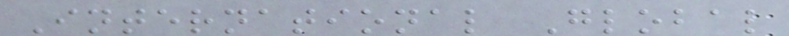International Global
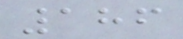186
